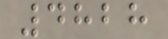4828
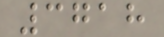3718
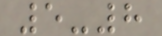5-8
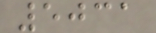5031
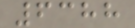6388
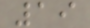19
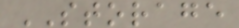STORAGE
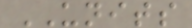UNITS
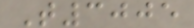T3005
